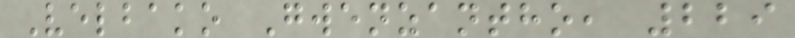Velbako Gwenzantho, 229
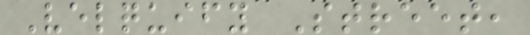Velquify Street,
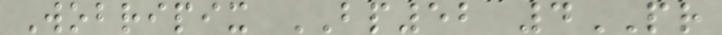Wobripix BP52 4PR
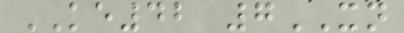KE42 7XN
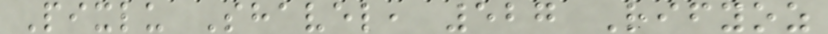Pixlu Shavel, 527 Rifyoz
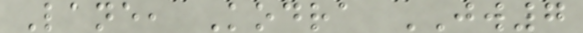Lane, Kodra JW7
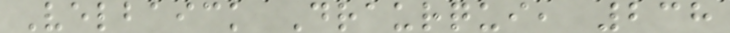Velbaick Draurqui, 238
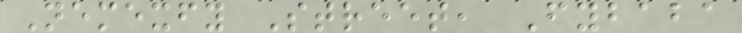Nemexfy Street, Fybaba
